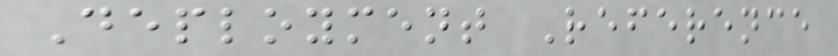Deployment Reference
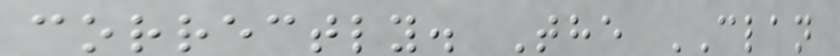correctly. The CLAN
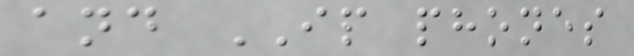and IP phones
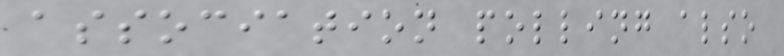association polling also
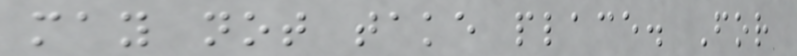may not take place. For
